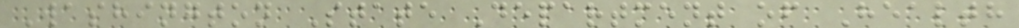Washington State Department of Health
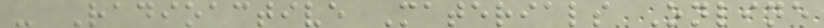- Radioactive Materials Online
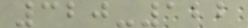320-122
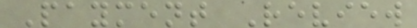Payment Review
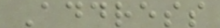Address
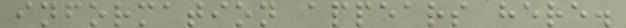information appears here.
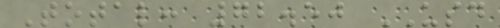Total: 72.50 USD
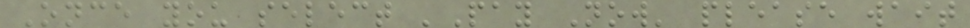Once you select 'Pay Now' please wait
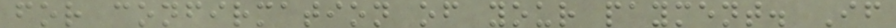for confirmation of your payment. If
